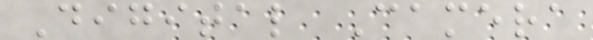Digital Camera
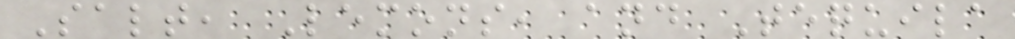Salt, Lemons, and Tequila
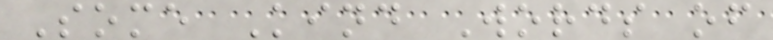Some Kind Words of
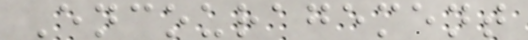Encouragement
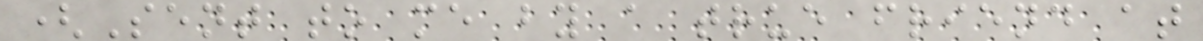(Sent to me by a true friend at
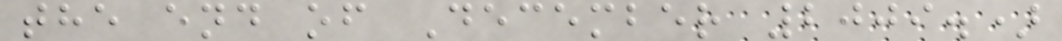the end of December 2009.)
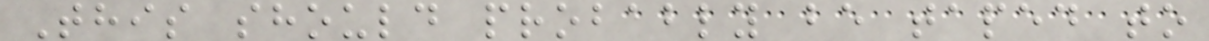This should probably be taped to
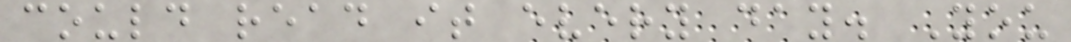could read it every day. You
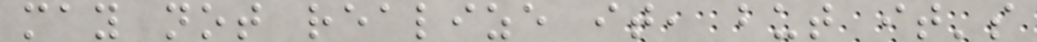may not realize it, but it's
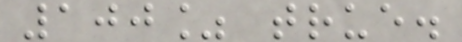100% true.
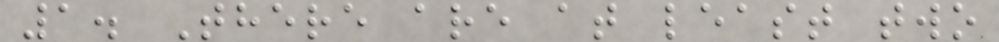1. There are at least two
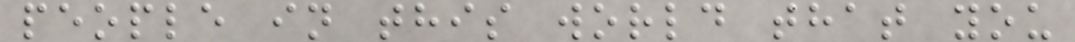people in this world that you
